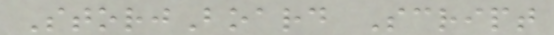StorjBoard Script
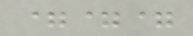===
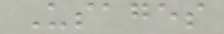Usages
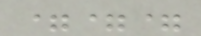===
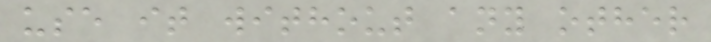use it without any other
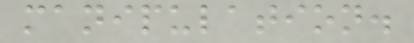manipulation.
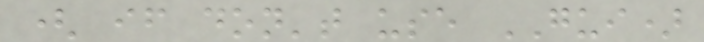( if don't use GUI)
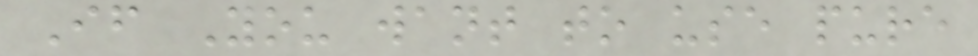If You want to use pure
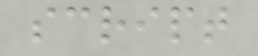script
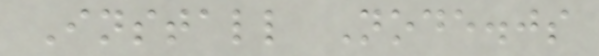Install Node.js
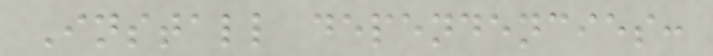Install dependencies:
